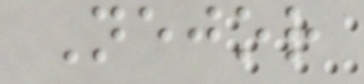Nejor
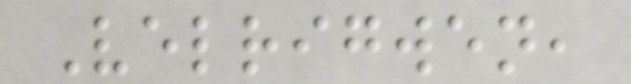Velrigwen,
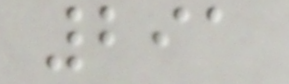291
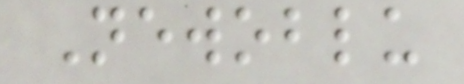Newoblu
